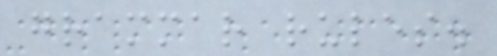grammar rules.
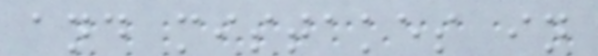and mistakes in
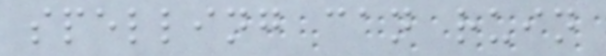spelling can ruin
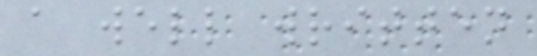a well written
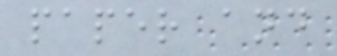paper and
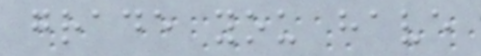grade you have
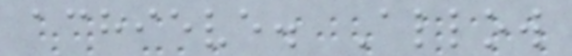achieve. Allow
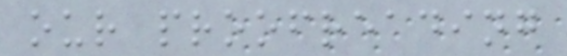our proofreading
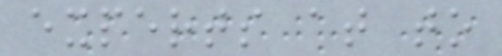experts at to
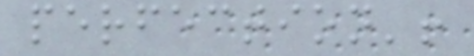perfection'!
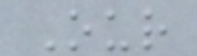Our
